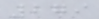279
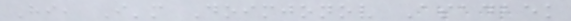Hi, I'm Doimjonov Asadbek
